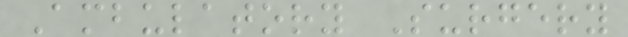Ambulatory Surgery
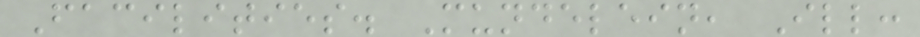Facilities. Mundelein, Ill:
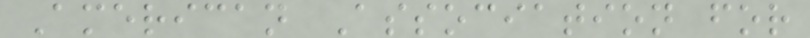American Association for
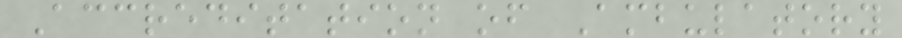Accreditation of Ambulatory
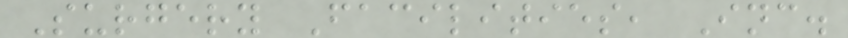Surgery Facilities, Inc.
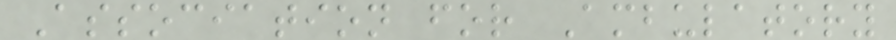Association for Ambulatory
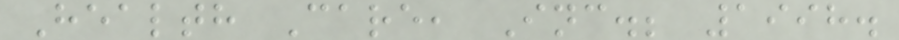Health Care, Inc.; 1998.
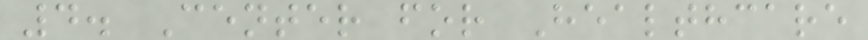4. Center for Healthcare
